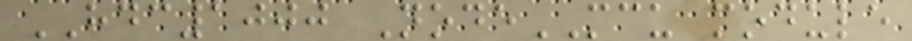HDC1000 NodeMCU module
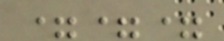===
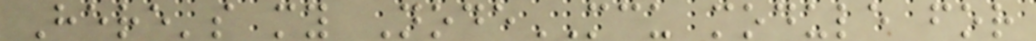Here's my NodeMCU module for
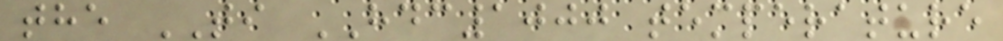the TI HDC1000 temperature
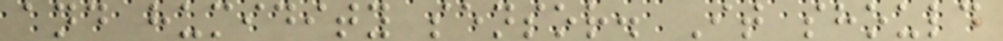and humidity sensor. It should
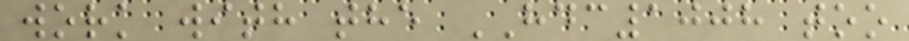work with the HDC1008 too
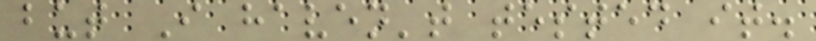but I haven't tested it.
